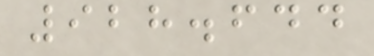928.644
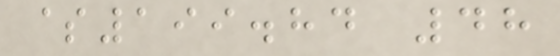$199.84 48
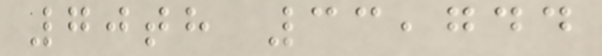70th 33,744
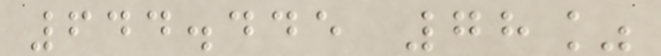644.445 78%
